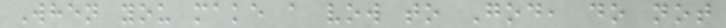When you make a vow to God, do not
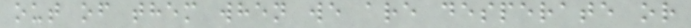out of them when we are desperate or
